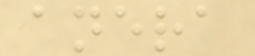anera
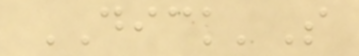DICK'S
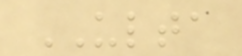ULTA
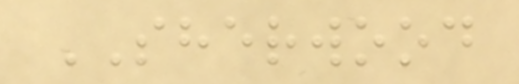SHERWOOD
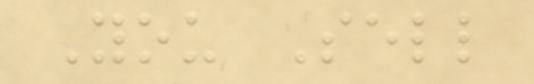You Sell
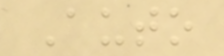Auto
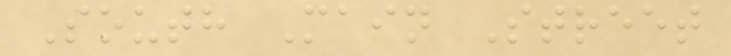South Main Street
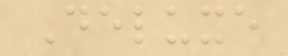Deluxe
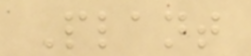Plant
